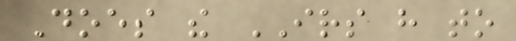Does the IRS have to
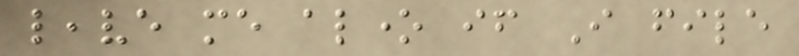leave me alone if I file
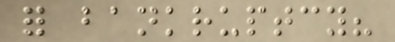for bankruptcy?
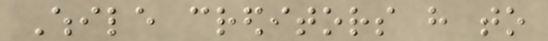While creditors have to
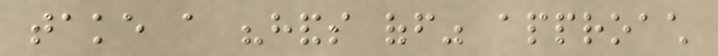take a "hands off" approach
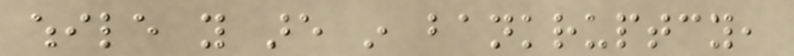while you are in bankruptcy,
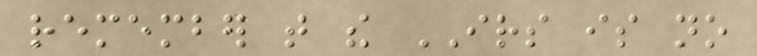remember that the IRS is no
